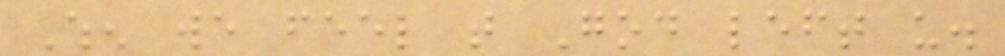When we feel that God left us.
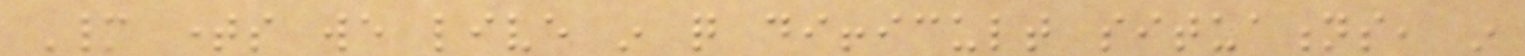Many times we live in quite difficult situations, in
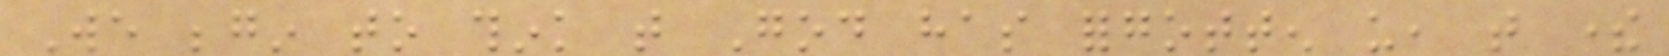We begin to think that God has forgotten us, that there
